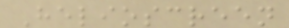Helioscreen
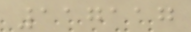117117
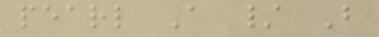pearl A / B
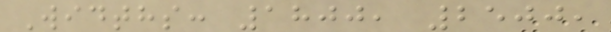Widths: 1800, 2500,
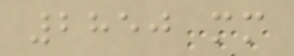2850 mm
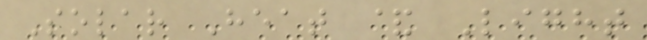Solar Heat & Light
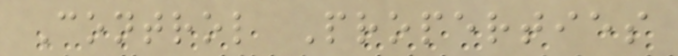Control Properties
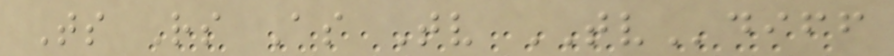Ts Rs As Tv TVdiff
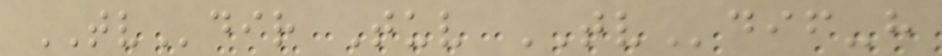TVdir Tuv TVdif-h
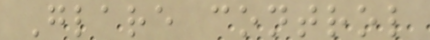Glare control
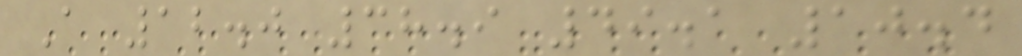A 12.0 38.9 49.1 10.4
